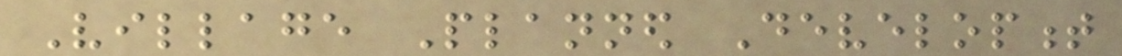Village Planned Development
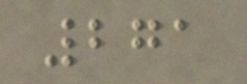271
